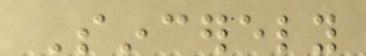Sincerely
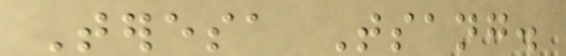Teresa Tsang.
